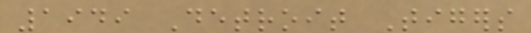1949 Detroit Tigers
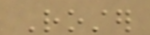Roster
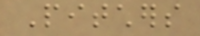Pitchers
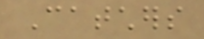Catchers
